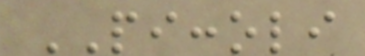PICCOLI
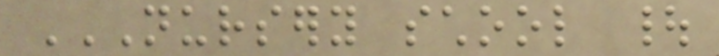NURSERY SCHOOL |
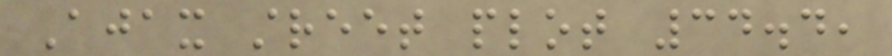Ajax street plot 34.4,
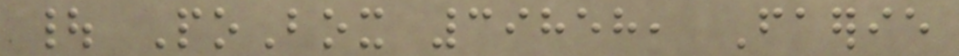| PoBox 39858, Faerie
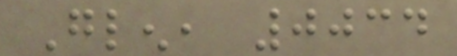Glen, 0034
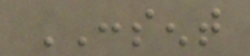CONSENT
